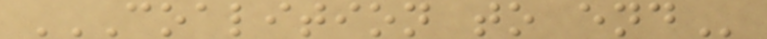COALITION TO END
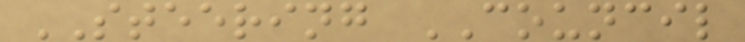STEERING COUNCIL
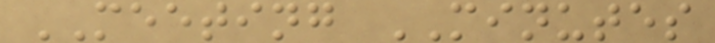MEETING MINUTES
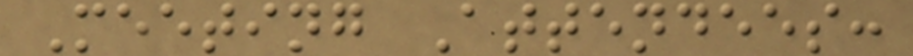Meeting Attendees:
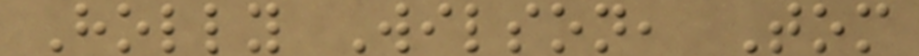Holly Wilson, Tom
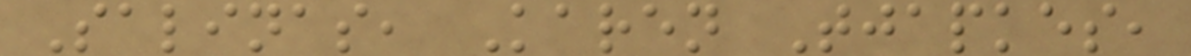Salinas, Karen Tjapkes,
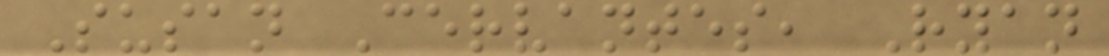Susan Cervantes, Ryan
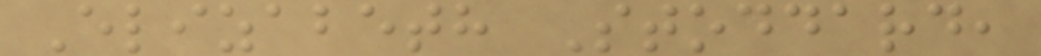Elizabeth Stoddard,
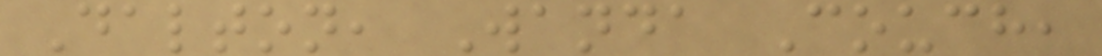Dalton, Wanda Couch,
